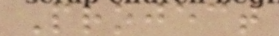Project
